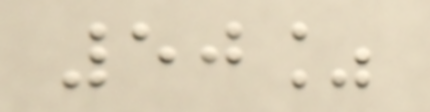50%
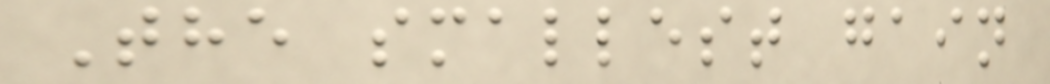The smallest gain
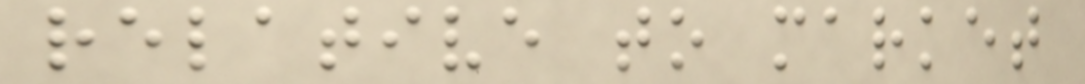relative to market
